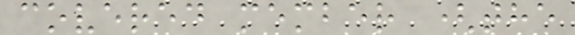covered member (the
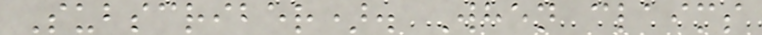Subscriber). When claims
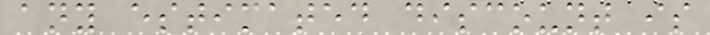any estimated discount is
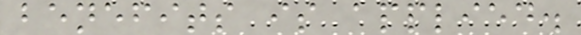benefits is applied.
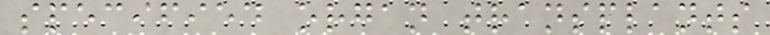specified organ transplants
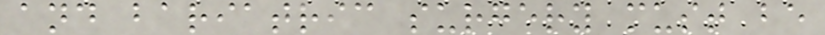and bariatric surgery must be
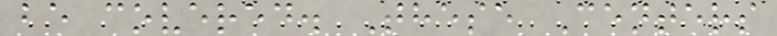be covered. These Centers
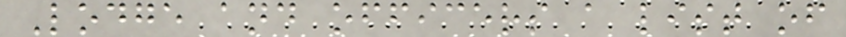Lodge and officers a list of
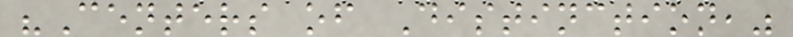"Centers of Distinction,"
